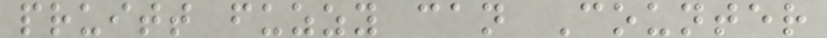pruitt fuzzy can Counter
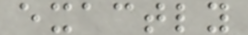exactly
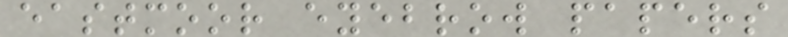eastmoor eyebrow papers
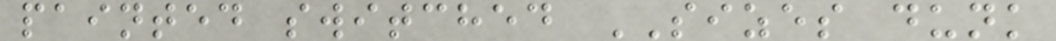painted switched SIZES dunk
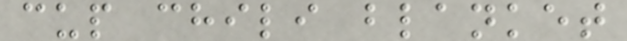cup chili blanket
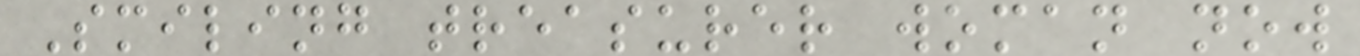Smiling treasurer woman now
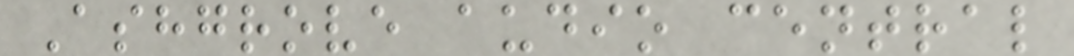Ashgrove audio central
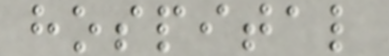hospital
